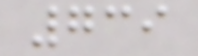739
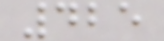425
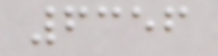6356
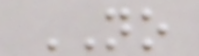NO
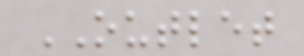OUTLET
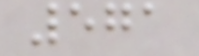571
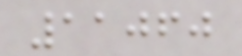11060
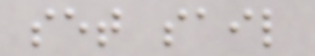set sail
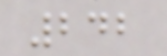242
